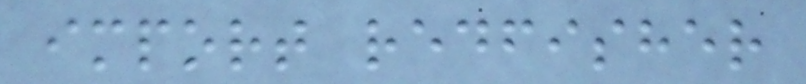import redfisher
